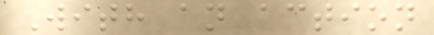With an action
